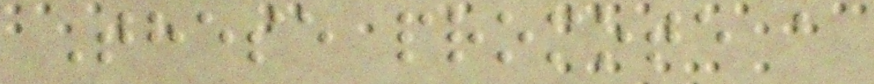These promote a
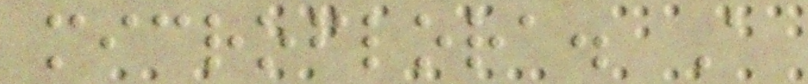microflora. A
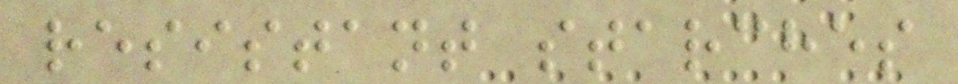resistant starches
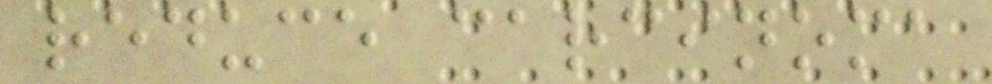reduce carcinoma
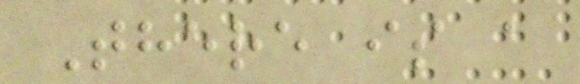There is a
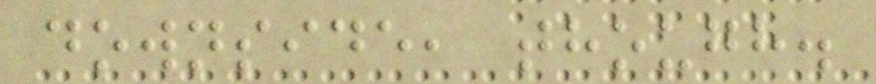downside, though.
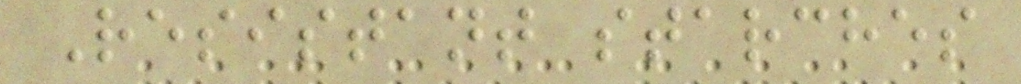Resistant starches
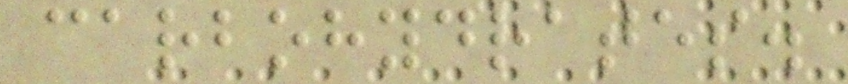carbohydrates.
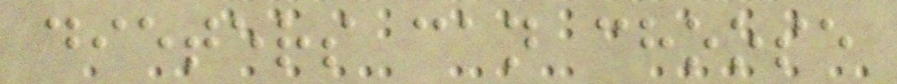dieters can choose
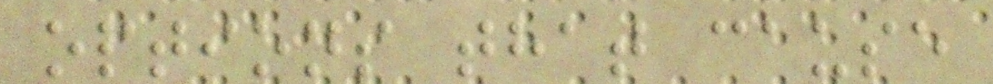options that cause
